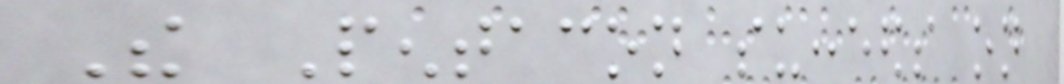The Pentacon succeeds on
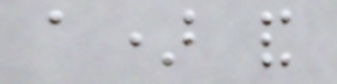a) and
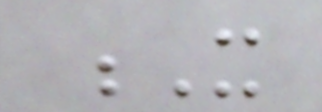X
